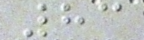83
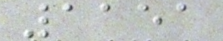1151
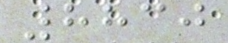8830
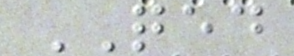QED
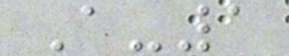A-1
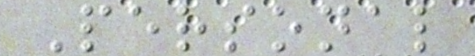Personal
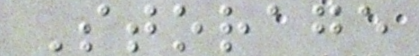Storage
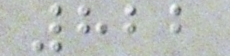822
